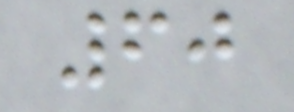60
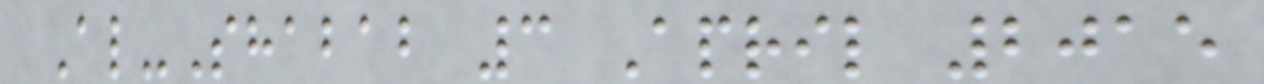Al-Shabab 3 April 2015
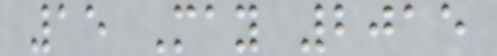15 May 2015
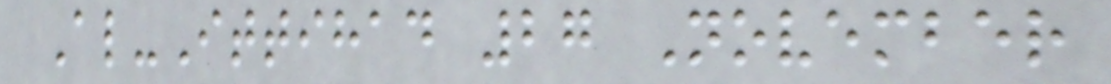Al-Ittihad 27 November
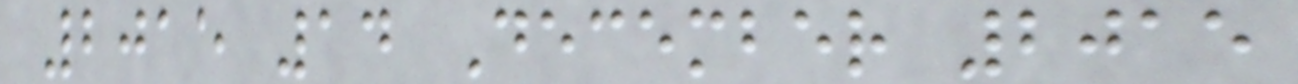2015 14 December 2015
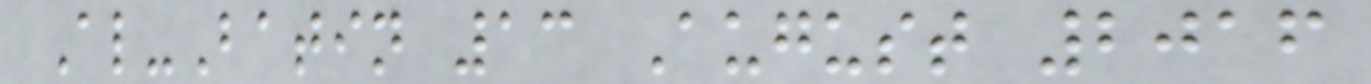Al-Batin 13 August 2016
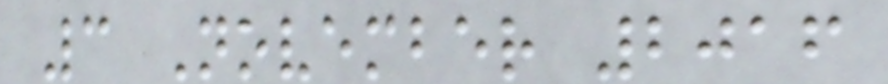3 November 2016
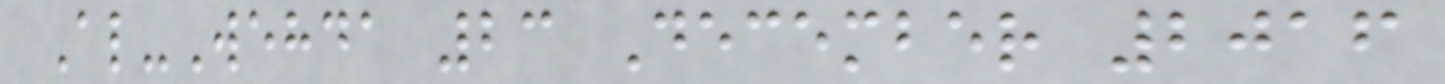Al-Wehda 23 December 2016
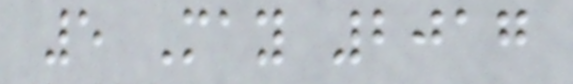5 May 2017
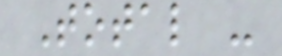Total -
